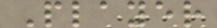Player
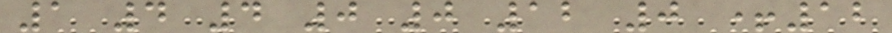1 4 4 0 0 12 0 +12
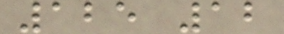125 12
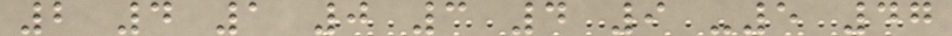2 4 1 0 3 4 9 -5 47
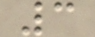3
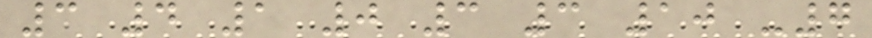3 4 1 0 3 3 10 -7
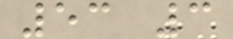53 3
